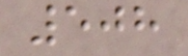508
